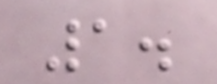1.
